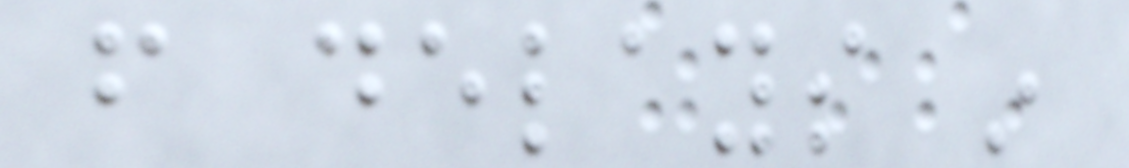from delays in
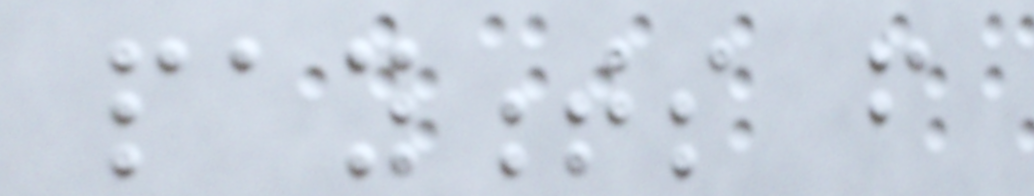payments from
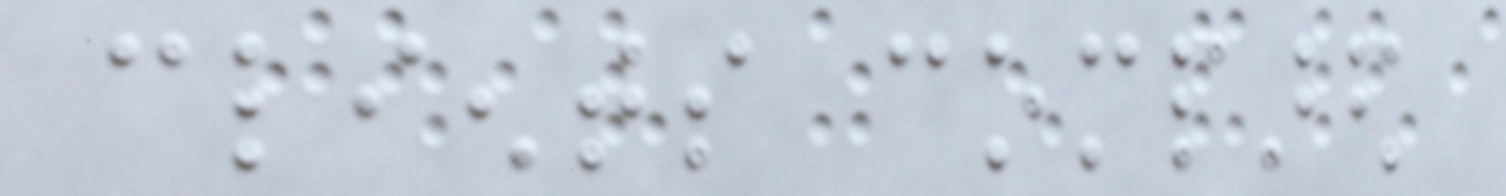clients compared
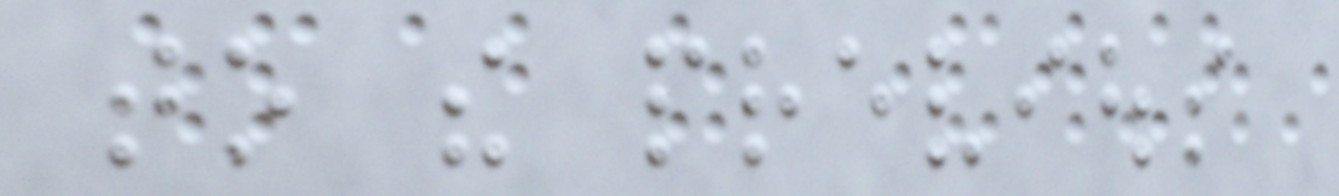to the previous
